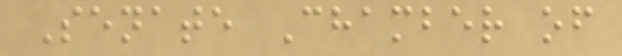Senate Chamber of
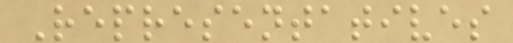Representatives
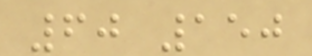60 150
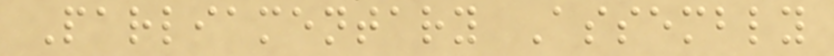Parliamentary Assembly
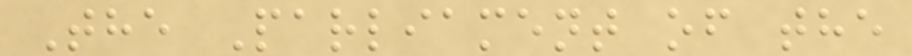The Parliament of the
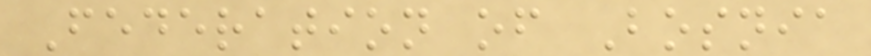Federation of Bosnia
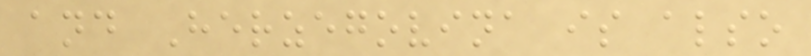and Herzegovina is also
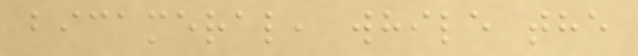bicameral, while the
